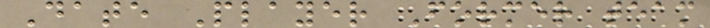Date Player Former team
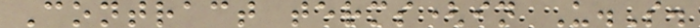Contract terms(in U.S.
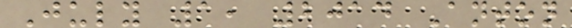July 1, 2014 Anton
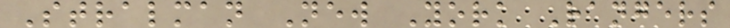Stralman New York Rangers
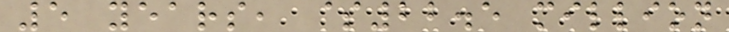5 years, $22.5 million
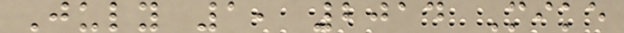July 1, 2014 Mike
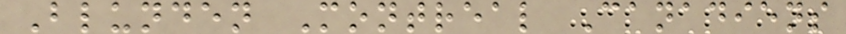Blunden Montreal Canadiens
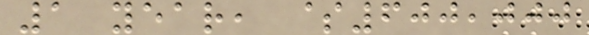1 year, $600,000
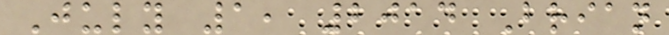July 1, 2014 Brian
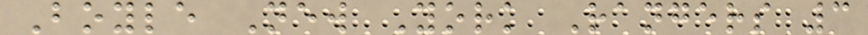Boyle New York Rangers 3
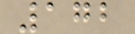172
